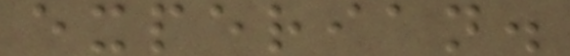experian.
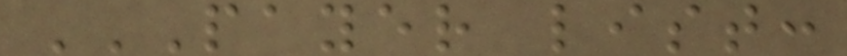PAYER LIST:
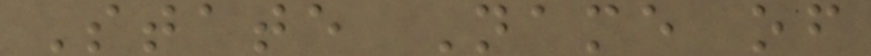State Name of
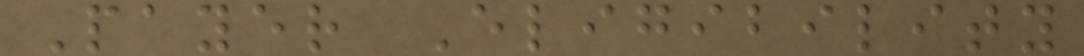Payer Eligibility
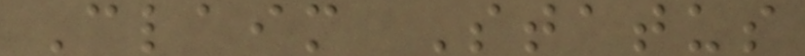Claim Status
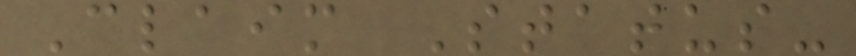Claim Status-
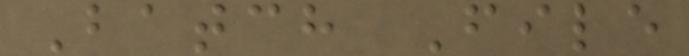Batch File
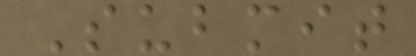Submit
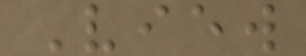View
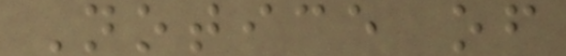Notice of
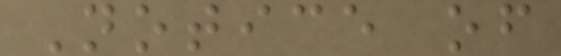Notice of
